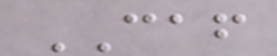CAF
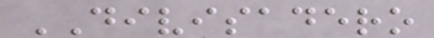DIVISADERO
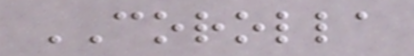COROLLA
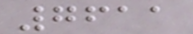7611
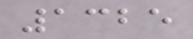1325
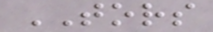TORS
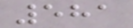581
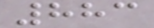883
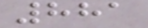881
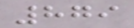879
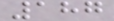187
